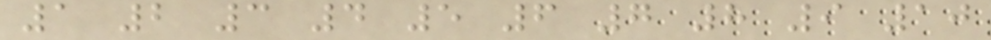1 2 3 4 5 6 7 8 9 10
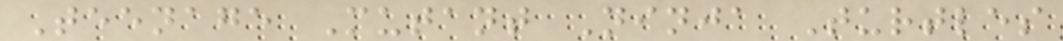Teenage Mutant Ninja Turtles
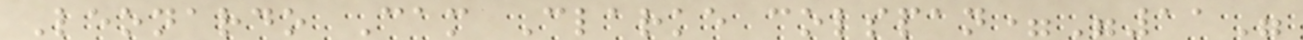Leonardo Cam Clarke colspan="11"
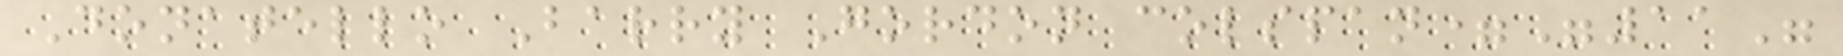Donatello Barry Gordon colspan="11"
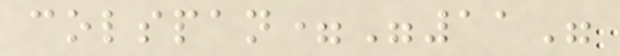colspan="11"
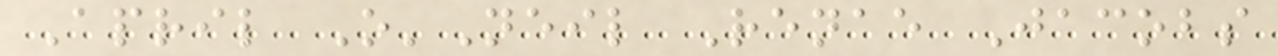April O'Neil Renae Jacobs
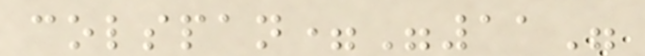colspan="11"
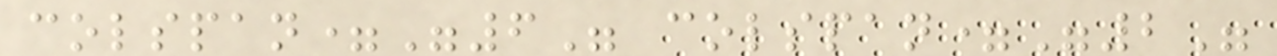colspan="6" colspan="2"
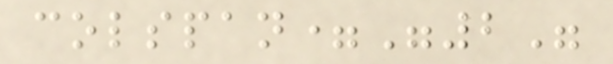colspan="2"
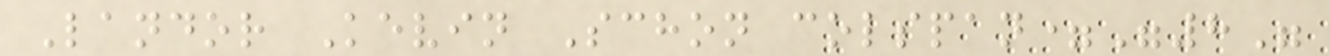Landor Kevin Schon colspan="8"
